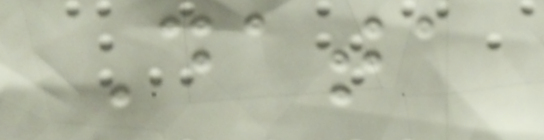Data
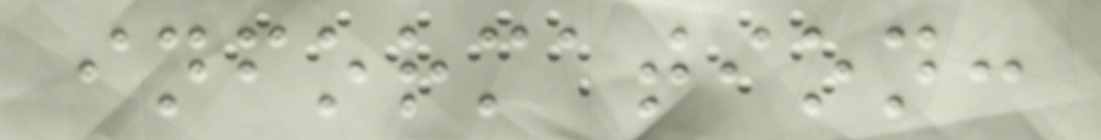information:
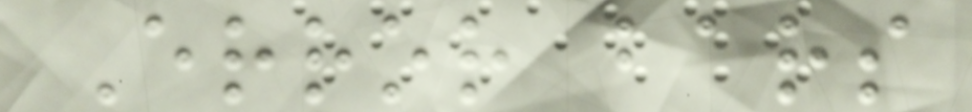Error bars
